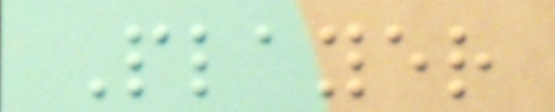Player
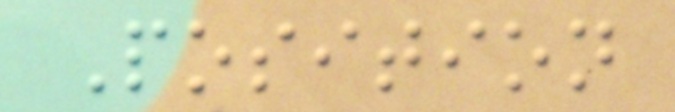Position
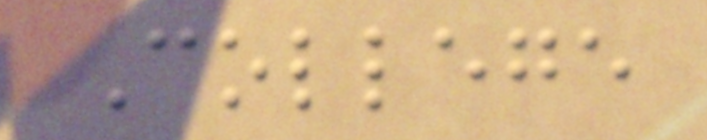College
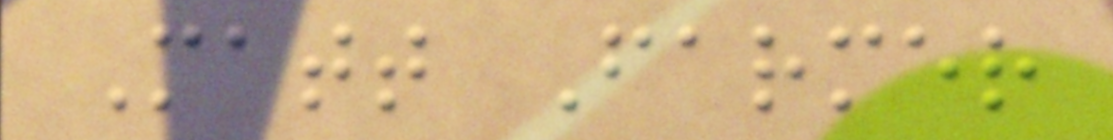Matt Farmer
